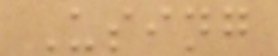Using
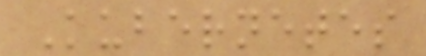Kubernetes
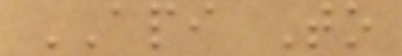API To
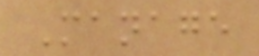Manage
